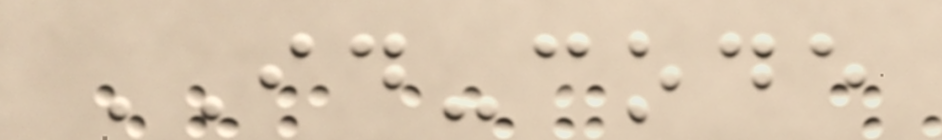ID-code
